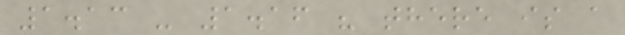1.13 - 1.16 " there is a
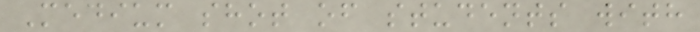Medium shot of students with
